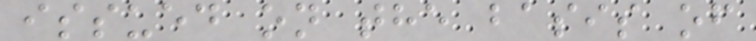issued on the basis of
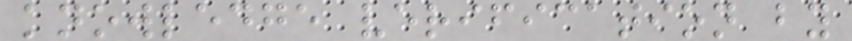knowledge verification by
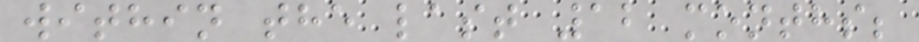within the last 12 months;
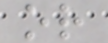or
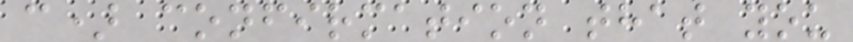c) confirmation that you
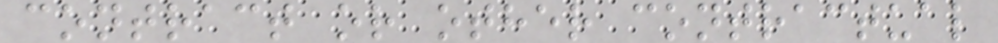contract or other contractual
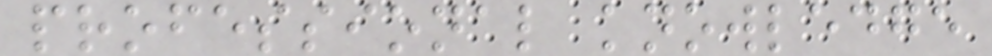professional knowledge
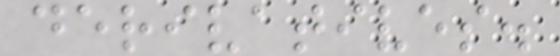derivatives.
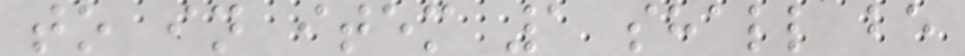to in item 1 shall be
